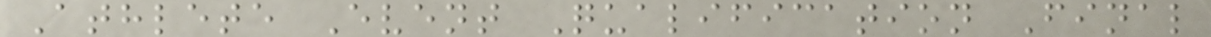Athlete Event Qualification Final
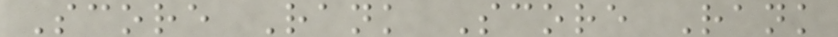Score Rank Score Rank
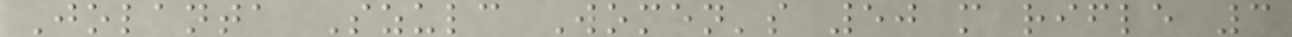Jolanta Szulc Women's 50 m rifle 3
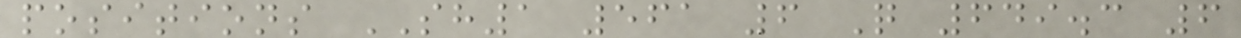positions SH1 561 6 Q 649.3 6
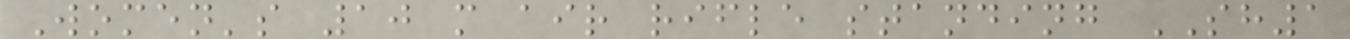Women's 10 m air rifle standing SH1
